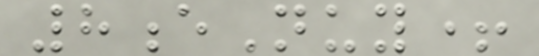8eNuy+
